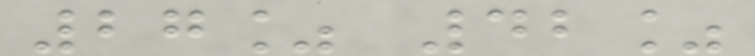27% 42%
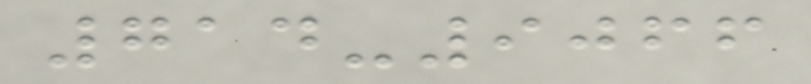714-9066
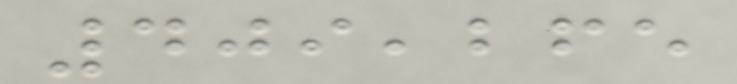409,265
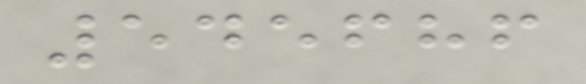545686
